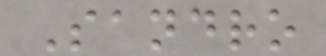Sandro
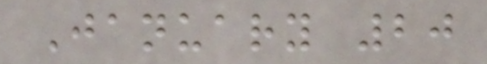January 20
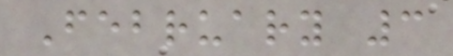February 3
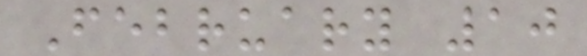February 10
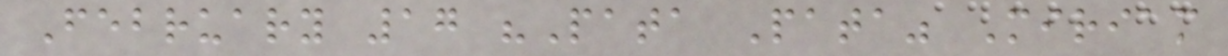February 17 "Pata Pata" Miriam
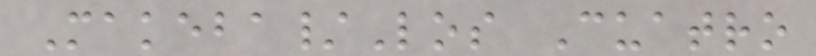Makeba/Los Cuatro
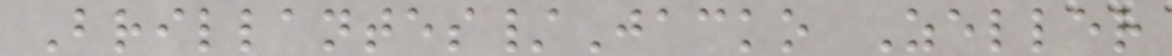Brillantes/Jacko Zeller
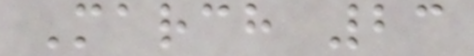March 23
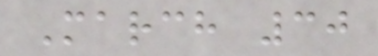March 30
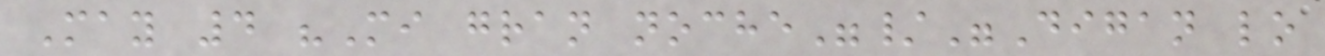May 4 "Mi gran noche"/"Digan lo
